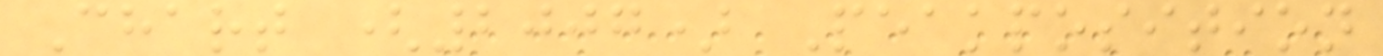Chart (2007) Peakposition
